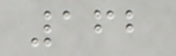162
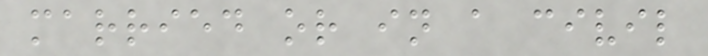married or in a civil
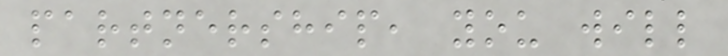partnership, you will
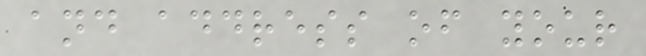and address of your
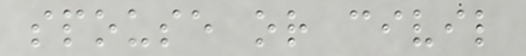spouse or civil
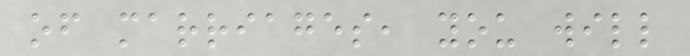of marriages, you will
